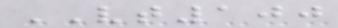VT100
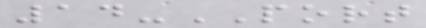14-PORT
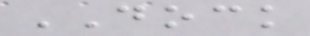DOCK
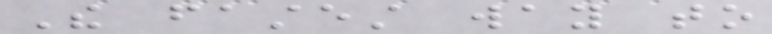The fastest way to
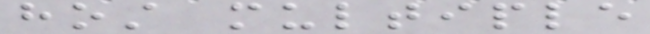host multiple
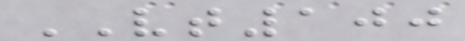VT100
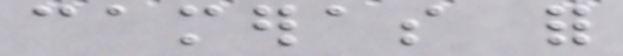cameras for
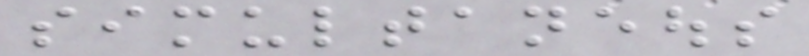simultaneous
